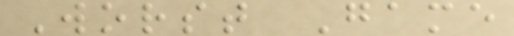Worst Game
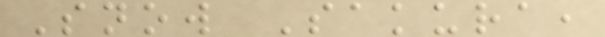Snow Sakura,
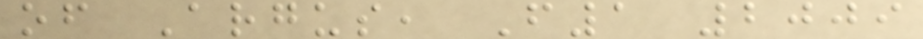of Argus, F1 2009
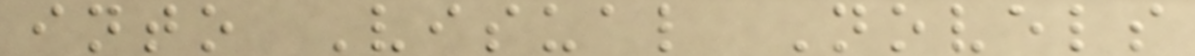into Visual Novels
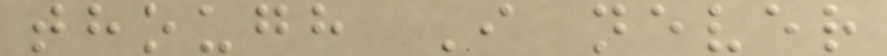though I never
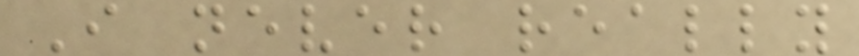I never really
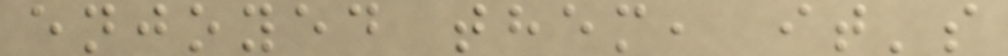enjoyed them, it's
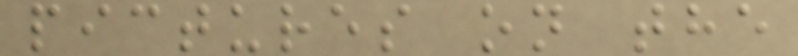pictures on the
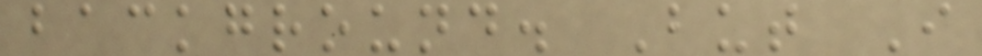background. But I
